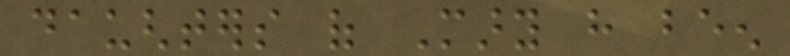daughters of Mary have been
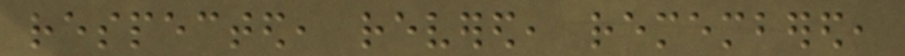respected, revered, remembered,
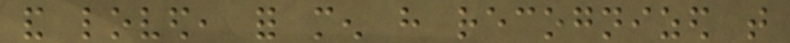and loved, for men have recognized that
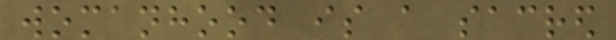womanhood is a sacred
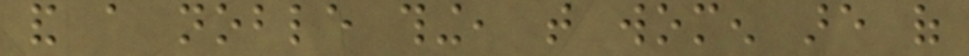and a noble thing, that women are of
